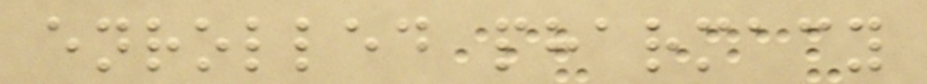enrolled pharmacy
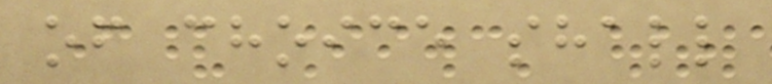of choice shall
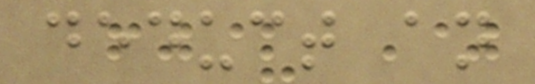deduct an
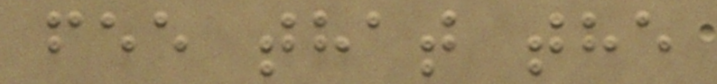fee that the
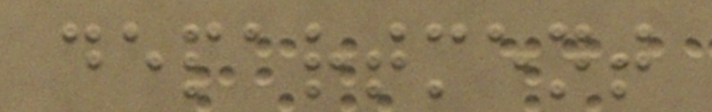department
